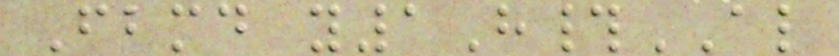Fbmd y1H#AL
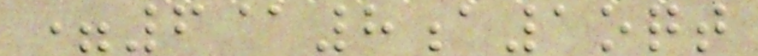=6@8a1oqt
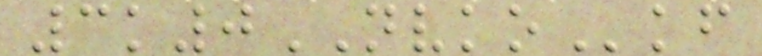3k0NVKOkf
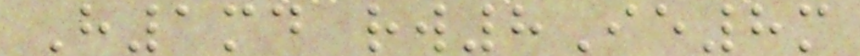H1md rw8Ie8m
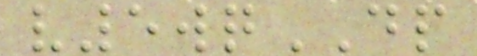v5wqDP
